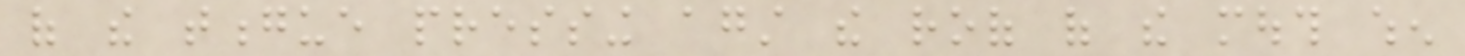of the tongue pressing against the roof of the mouth when
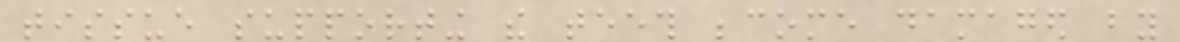tissue supporting the teeth become damaged by
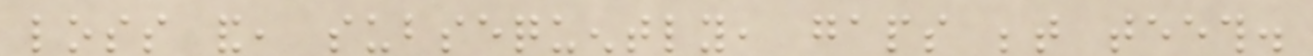loss and, subsequently, gaps between teeth.
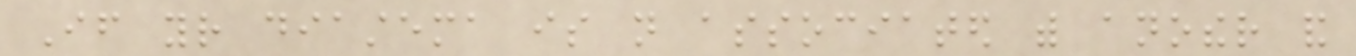If your diastema is not associated with another and
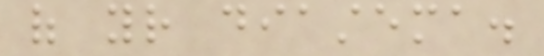of your diastema.
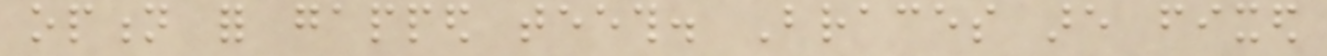option for gapped teeth. Braces are fixed
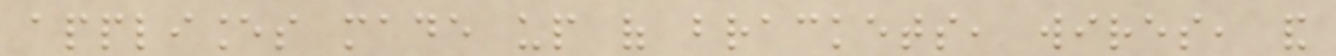appliances made up of brackets, wires, and
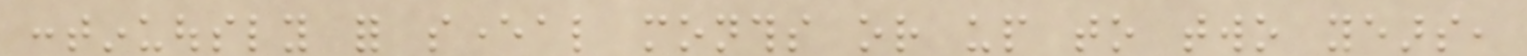continuously for several months or up to two years,
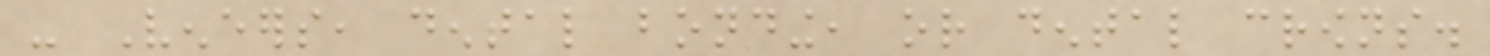- Veneers, dental bonding, or dental crowns.
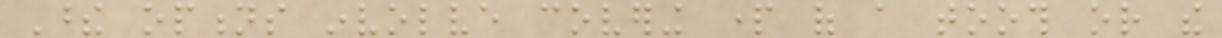These options involve covering part of a tooth or the
